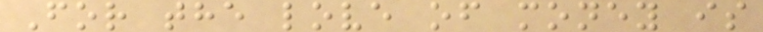For the love of money is
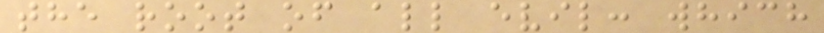the root of all evil: which
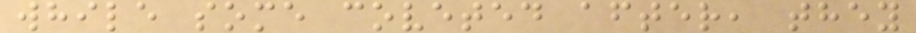while some coveted after, they
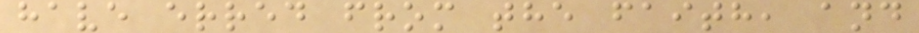have erred from the faith, and
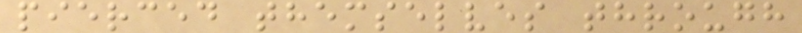pierced themselves through
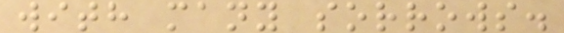with many sorrows.
